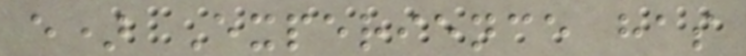e) Experience has
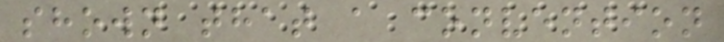shown that a convention
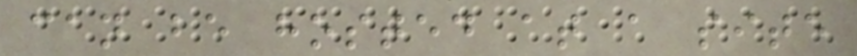can be hosted at a site
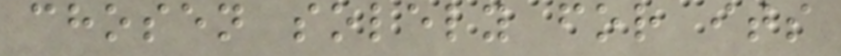chosen solely for its
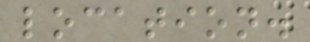location.
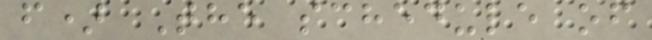f) The schedule of
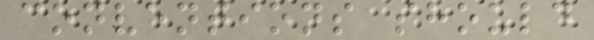conventions should
